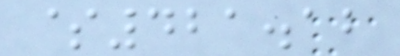$421.12
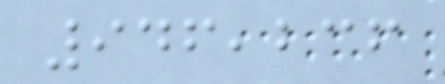946,236
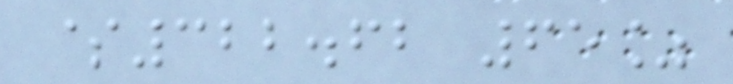$322.62 65%
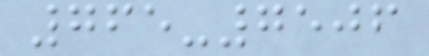765-7506
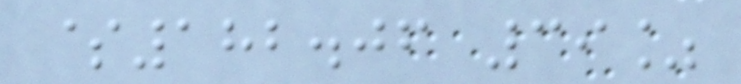$182.06 39%
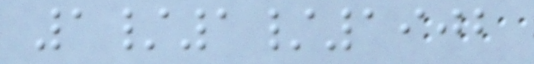1/1/1902
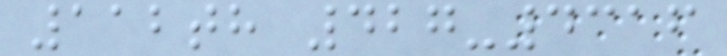112th 427-4316
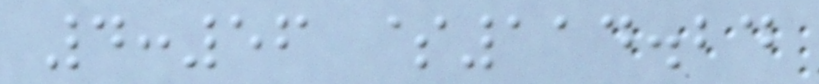4:56 $114.24
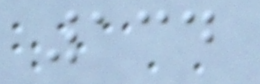134
